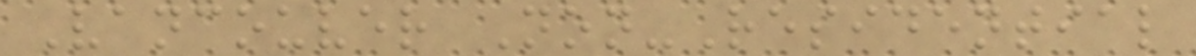Vancouver Non-Residential
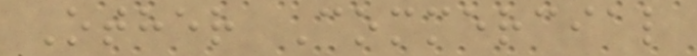Other Commercial
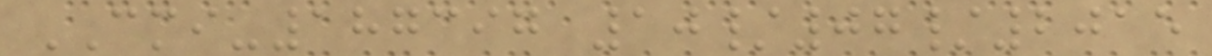CMI-187397 10/07/2015
